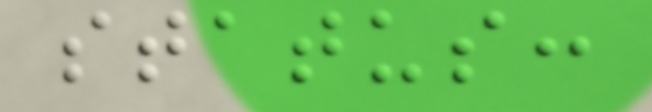status:
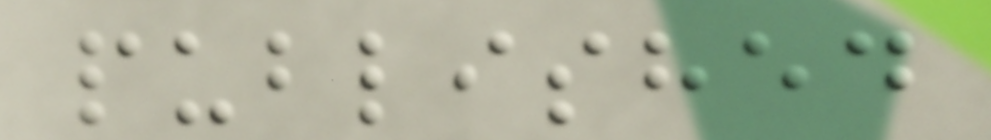published
